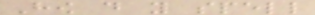How do you spell
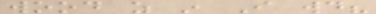wood as in I would?
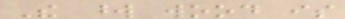The word wood is
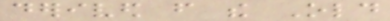derived from the Old
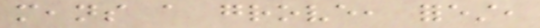means a grove, forest,
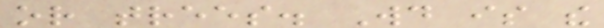or trees. Would is the
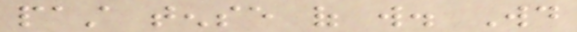past tense of will. Would
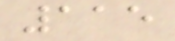115
